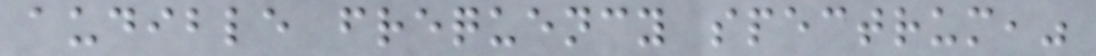audible frequency spectrum,"
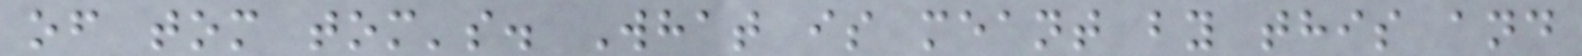of tom tom's. What is meant by this and
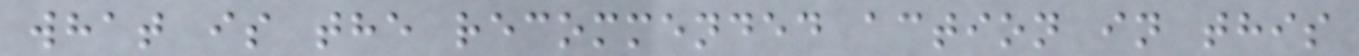what is the recommended action in this
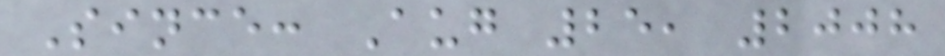Since: Aug 25, 2008
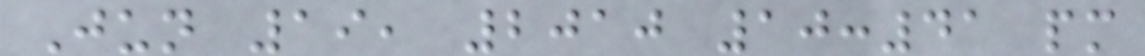Jun 19, 2010 10:41 pm
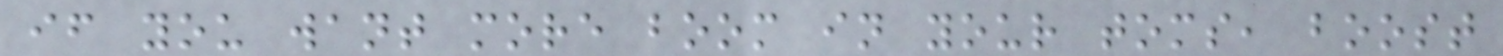if you want more boom in your toms, boost
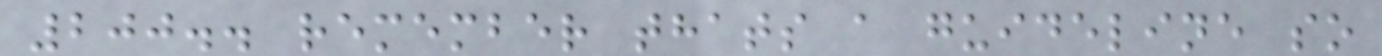200.. remember thats a guideline so
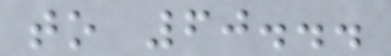to 60...
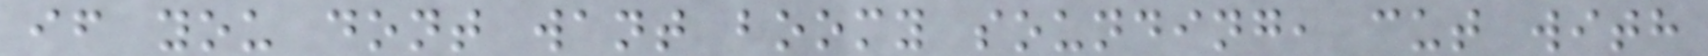if you dont want boomy sounding, cut with
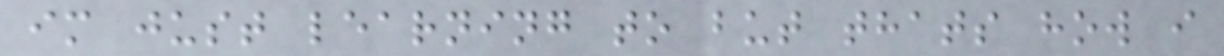im just learning to but thats how i
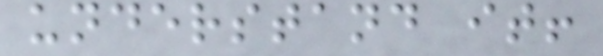understand it!
